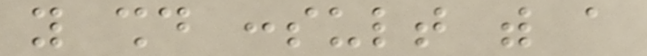you should consult with a
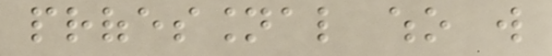professional who will
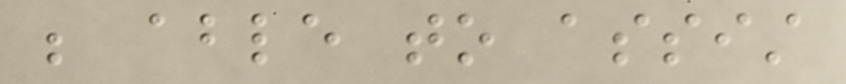be able to assist
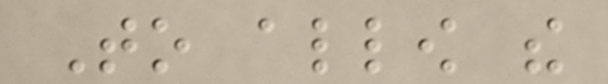To allow the
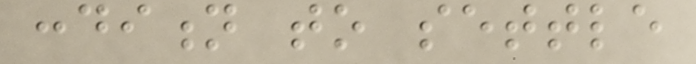condition to settle
